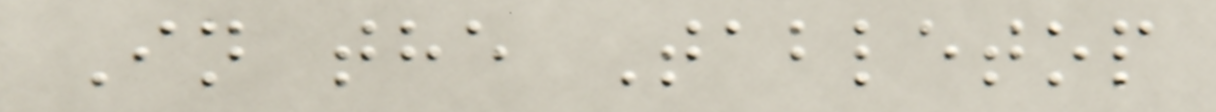In the Tabletop
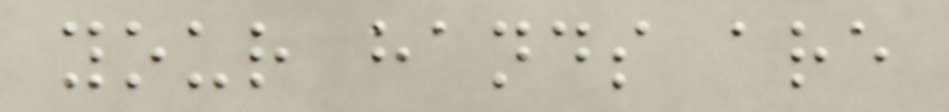your hands are
